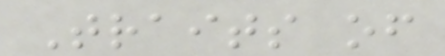Traits of
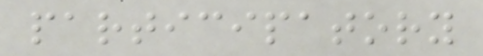participatory
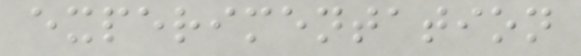experimentation
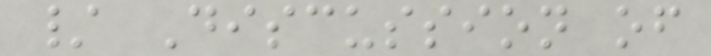/ Discussion of
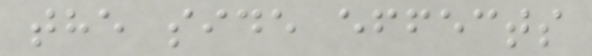the side effects
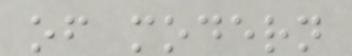of modern
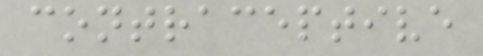contraceptive
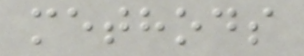methods
